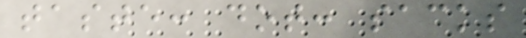taste: dot: sacks
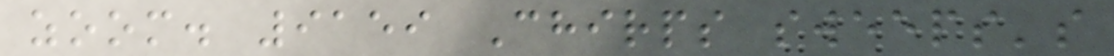zoom. 9159 Chirps sweeps's
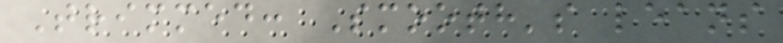Trimmed: Smooth's leans
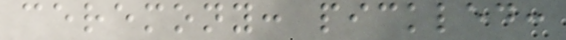ceremony: pickled:
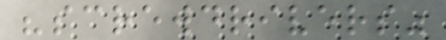"screwdrivers"
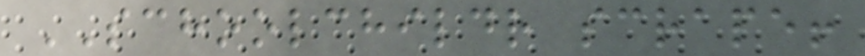SCHOOLCHILDR scrape!
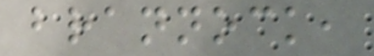brannock,
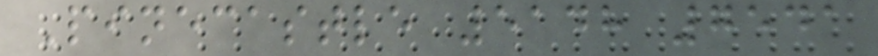Pinecastle 5148 7541
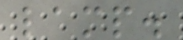lamp.
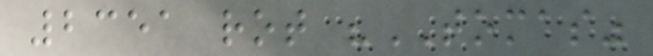2351 rot "TOMAS"
